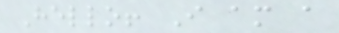Hello! I am a
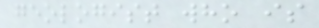geologist who is
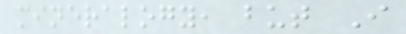mineralogy, but I
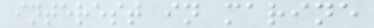interest in marine
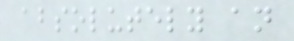absolutely an
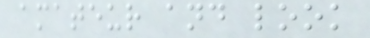amateur and look
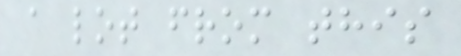a lot from this
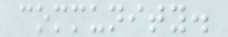community.
